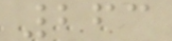263
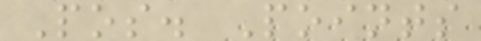Pos. Points
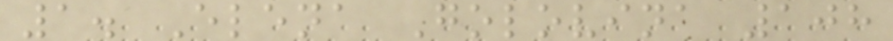1. Elena Golovina 108
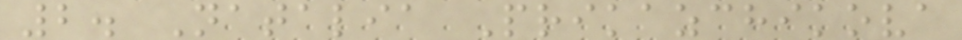2. Natalia Prikazchikova
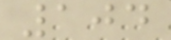104
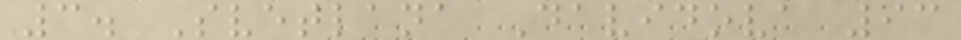3. Svetlana Davidova 93
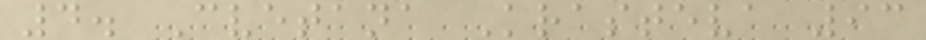4. Cvetana Krasteva 93
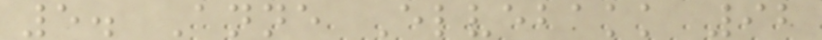5. Anne Elvebakk 92
